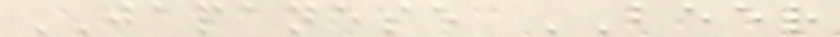JAPANESE BEER
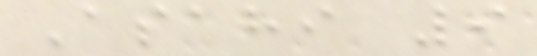Asahi 9
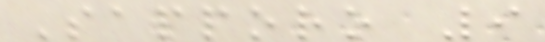Sapporo 9
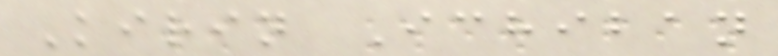Kirin Ichiban
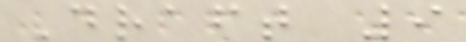Draft 9
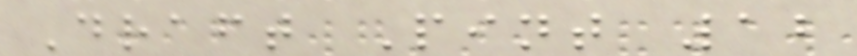Draft Pint 12
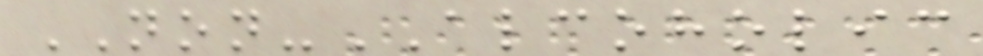NON-ALCOHOLIC
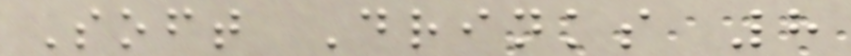Soft Drinks 8
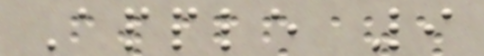Apple 9
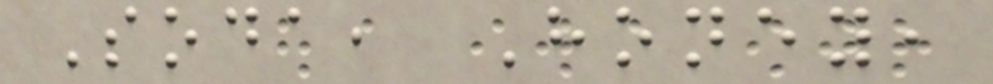Soda, Honey,
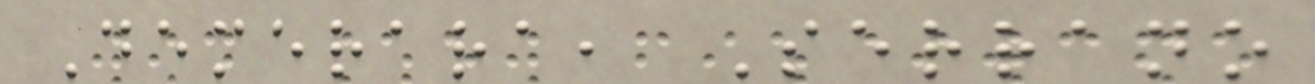Demerara, Serrano
